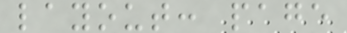layout: page
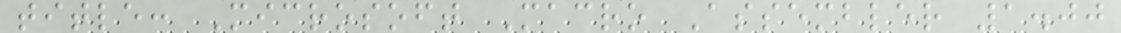title: Microsoft Macro Assembler 1.00
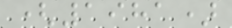(1981)
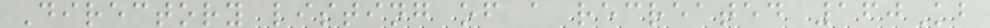Directory listing of a recreated 160Kb
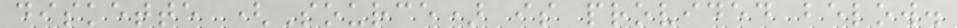diskette (Source) is provided below.
